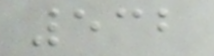532
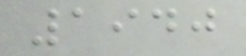1940
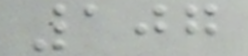107
